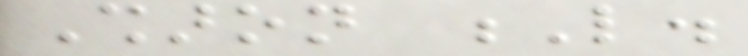Sharon L.
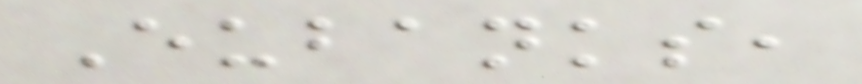Eubanks,
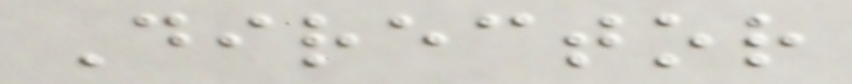Director
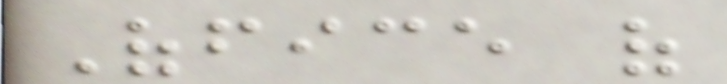Office of
